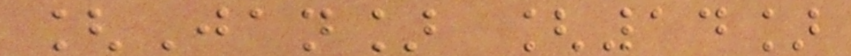[Jan] [14]
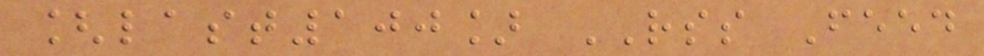[last100] RSS Feed
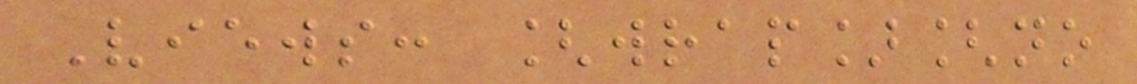Views: [wrap][no
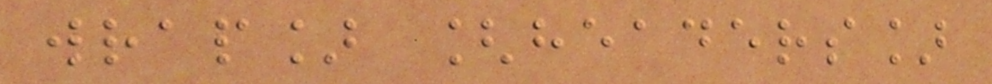wrap] [headers]
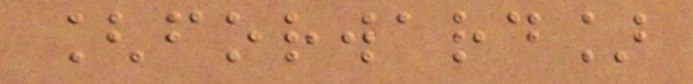[forward]
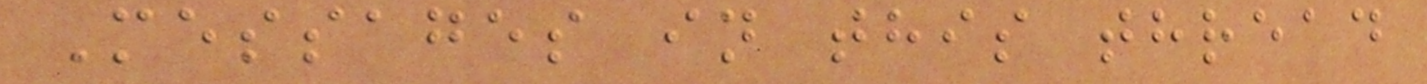Messages in this thread
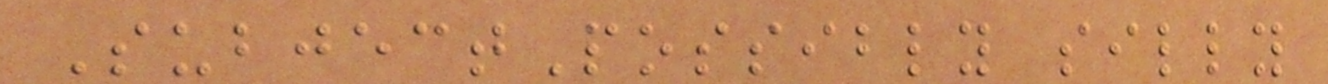SubjectPossibly silly
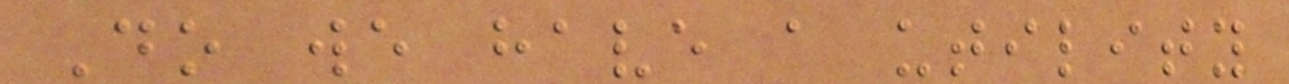Do we have a utility
